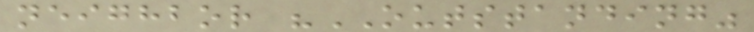neighbor "OUTSTANDING"
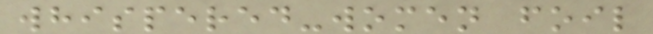whispered-women foil
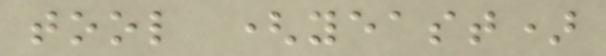tool (yeast)
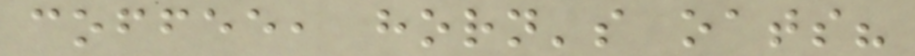coffee, horn's oats?
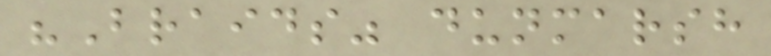"Braids" dunmarsh
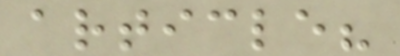article?
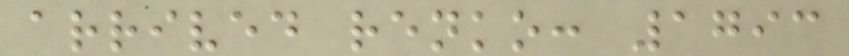arrived renko: 1793
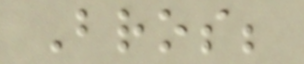Bros;
